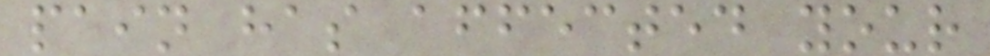pain has affected your
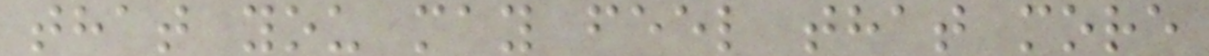that you may feel that more
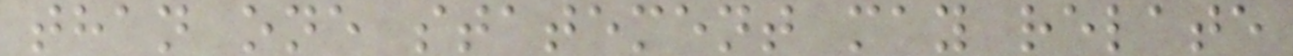than one statement may relate
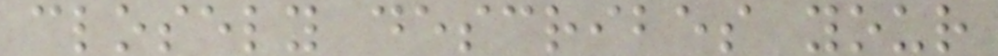closely describes your
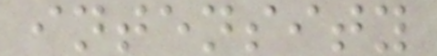intensity
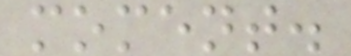moment.
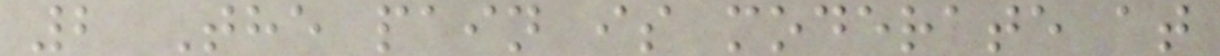2 The pain is moderate at
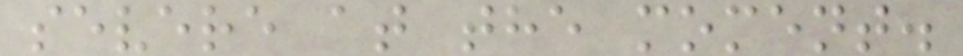severe at the moment.
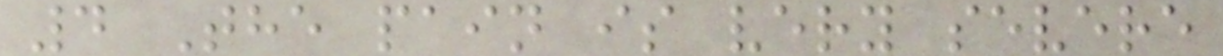4 The pain is very severe
